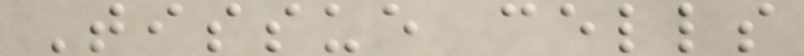Tissue cells
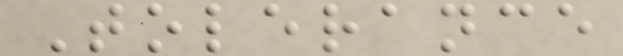Tolerance
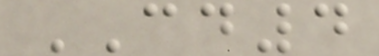CD4
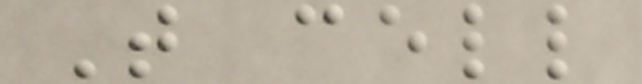T cell
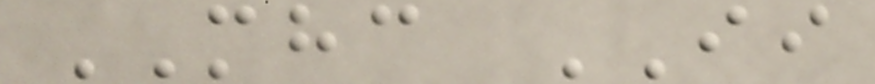MHC II
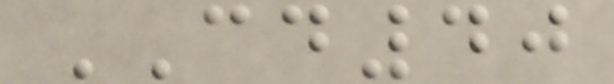CD40
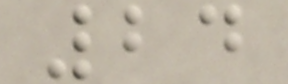24
